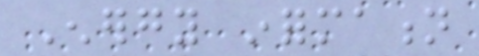Energy information
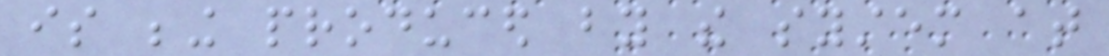is being produced by the system at
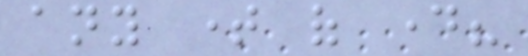any time of day?
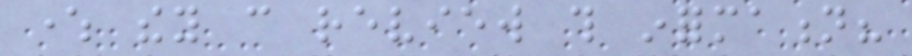where they can review this information?
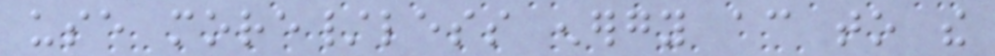use more/less energy according to the
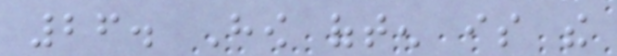26. How often is the
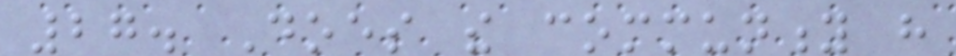27. Does the community have
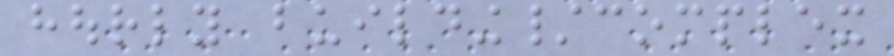hourly building/complex
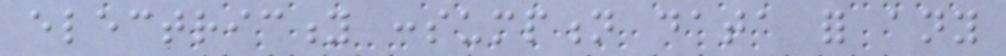electricity consumption data for any
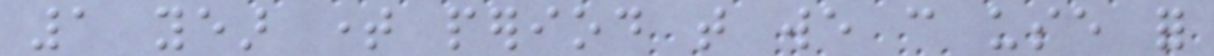1 year time period that we can use for
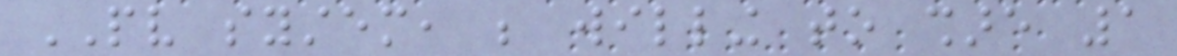PV system, be willing to share 1
